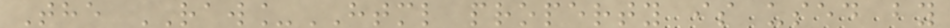The RAW_HTML property is used by
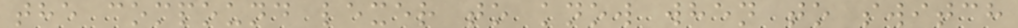the compound lexer to know when to switch
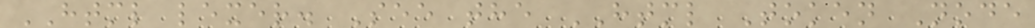HTML lexer. See the HTML Token Node
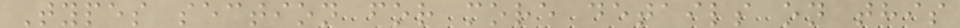Types section for more details on this
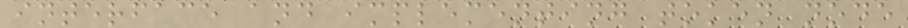interface and implementing token node
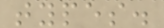types.
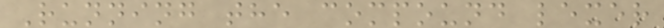Running the compound lexer
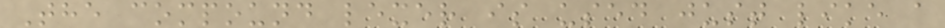The compound lexer is used just like a
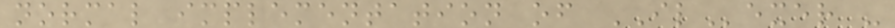normal implementation of ILexer -
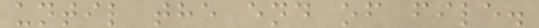until the end of file.
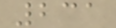231
